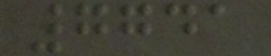7741
